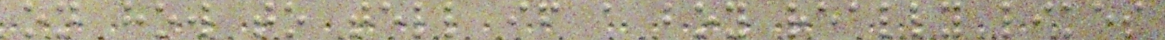on how to tell if a boy really likes
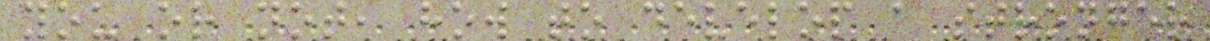you or not, how to develop a stronger
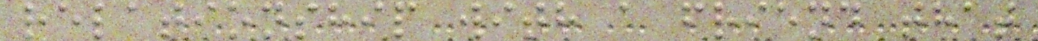relationship with a friend that
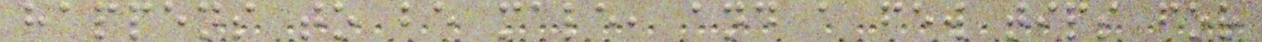happens to be male, and a few tips for
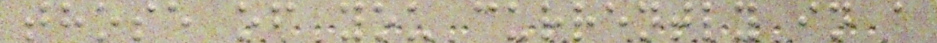those of you currently in a
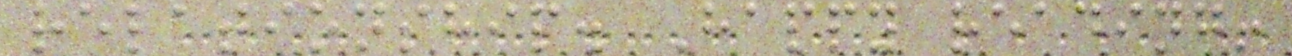relationship. Happy reading!
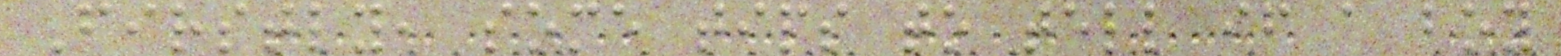Firstly, some tips to tell if a boy
